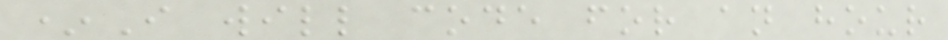*I will code for an hour
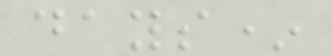days*
